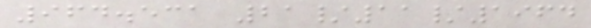964.531 21/11/1964
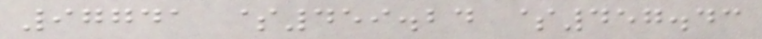97741 $459.24 $457.43
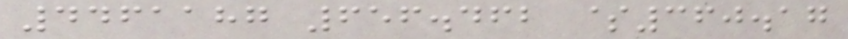4461187 656.462 $360.17
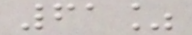61%
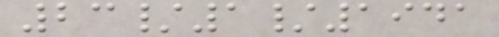23/1/1941
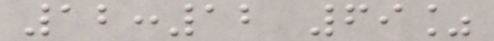12:12 69%
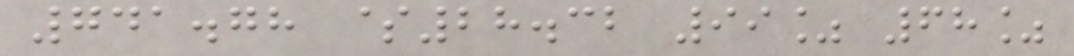741.78 $28.32 99% 68%
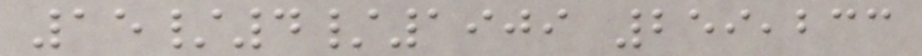15/4/1909 259,233
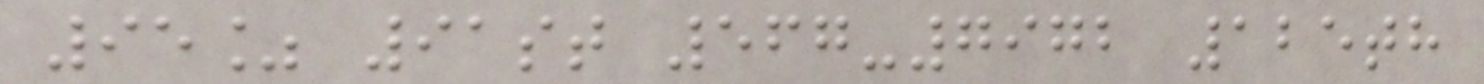95% 91st 567-7972 125th
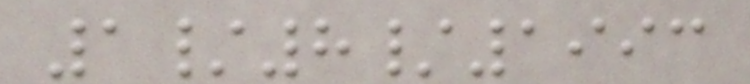1/8/1993
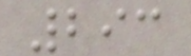293
